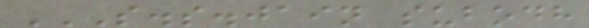S.S.JAIN SUBODH
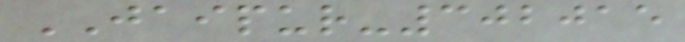JAIPUR-302015
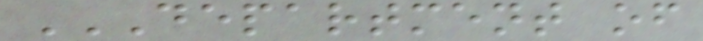DEPARTMENT OF
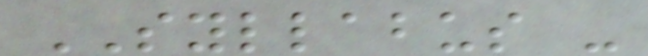SYLLABUS -
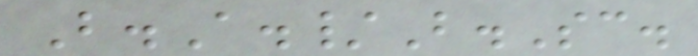B.A./B.Sc.
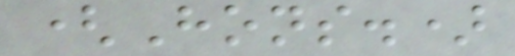(Hons.)
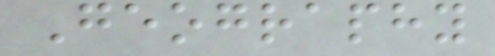Geography
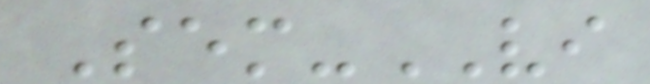Sem-VI
